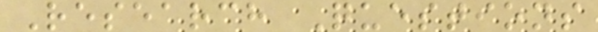Research Questions
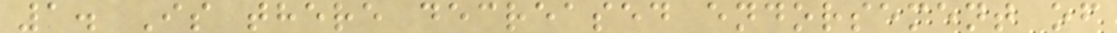1. Is there decreased endorsement of
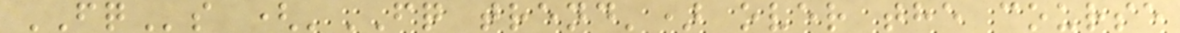FQs ('FQ trend') over the course
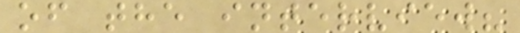of the interview?
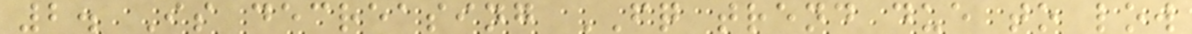2. Is decreasing FQ trend due to low
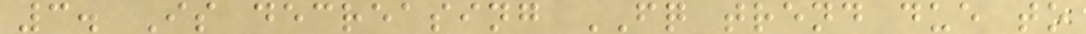3. Is decreasing FQ trend due to
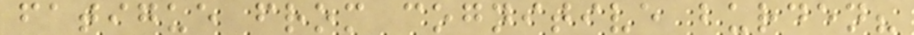fatigue from cognitive burden?
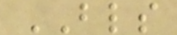BLS
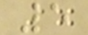5
